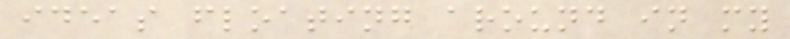ideas floating around in my
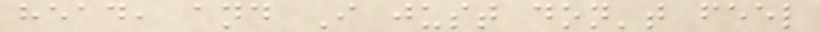head, and I just don't feel
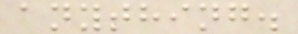anything.
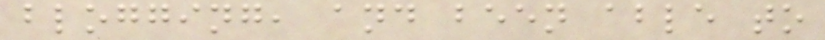blogging, and been able to
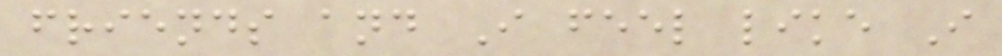friends and I feel like I
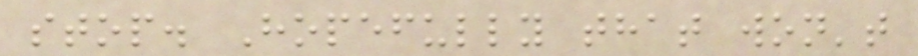stop. Hopefully that won't
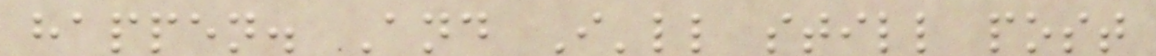happen. And I'll still post
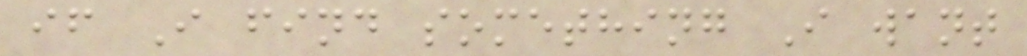if I find something I want
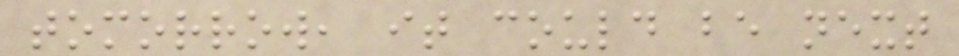tomorrow, it could be next
